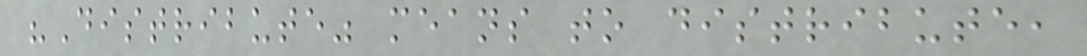"Distribute" means to distribute,
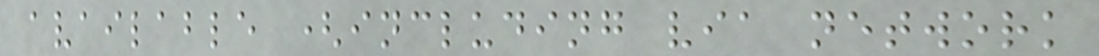available (including via network
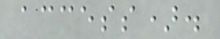access).
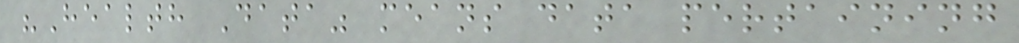"Health Data" means data pertaining
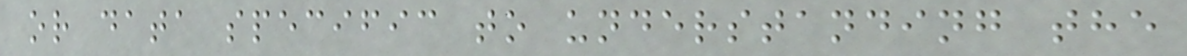or data specific to understanding the
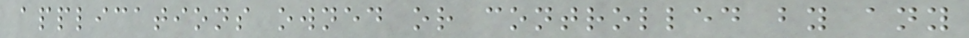applications owned or controlled by any
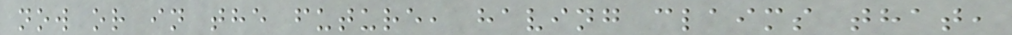now or in the future, having claims that,
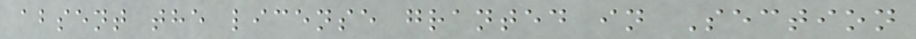absent the license granted in Section
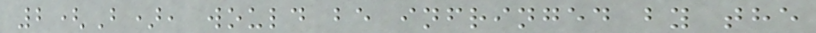2(B), would be infringed by the
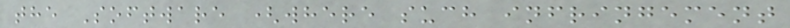the Software (where such infringement
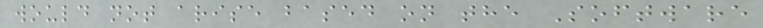would not arise based on the Software
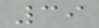39
